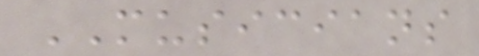MUSICIANS
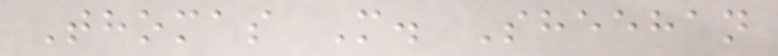Thomas M. Sheehan
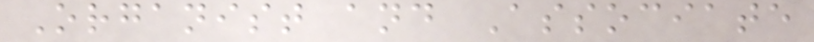Organist and Associate
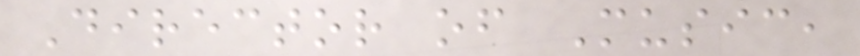Director of Music,
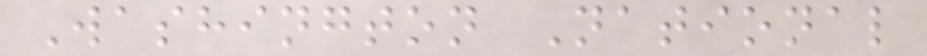Washington National
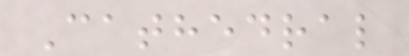Cathedral
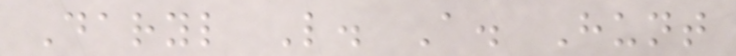Daryl L. A. Hunt
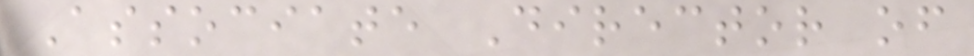Associate Director of
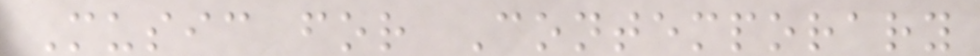Music for Contemporary
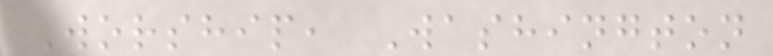Worship, Washington
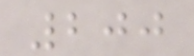200
